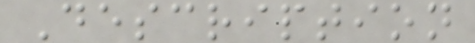Description
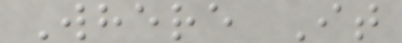Where It
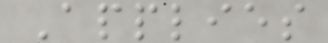Applies
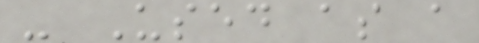- Used as a
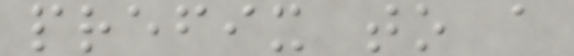prefix to a
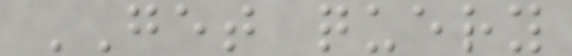GET query
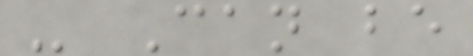- Can be
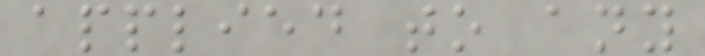applied to any
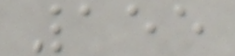155
